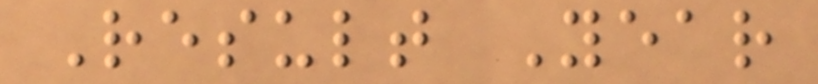Result Year
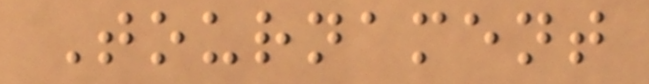Tournament
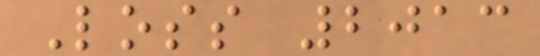Loss 2013
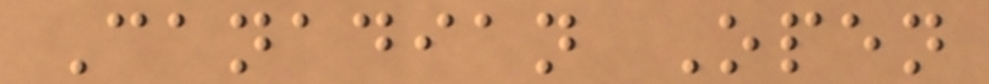Canadian Open
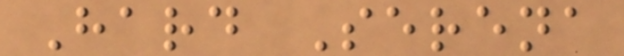Hard Serena
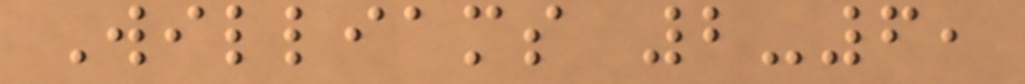Williams 2-6,
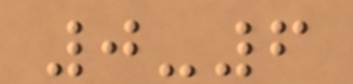0-6
